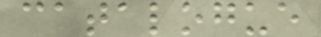catalogue
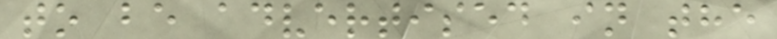to be advertised in the
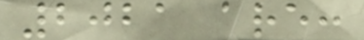2021 are:
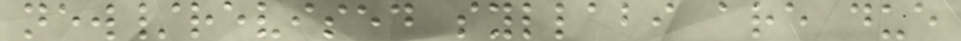new/revised syllabi are due
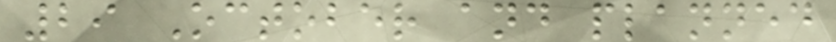29 October and planned
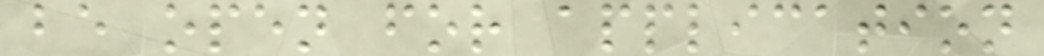be open for application
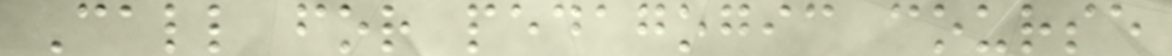Call for pedagogic course
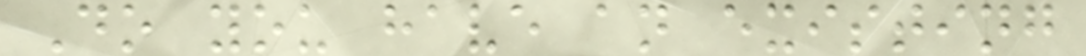Do you have an existing
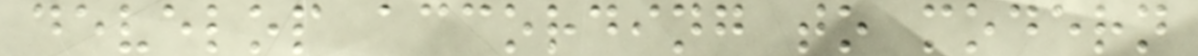develop according to modern
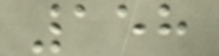158
